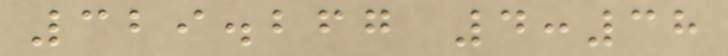329.267 4:38
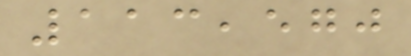113,570
